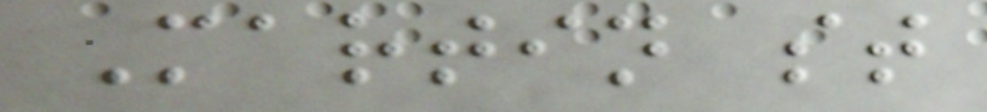Martin st
